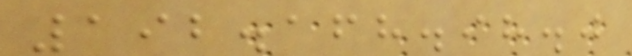192.168.98.0
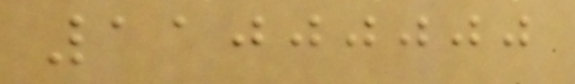11000000
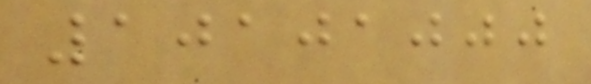10101000
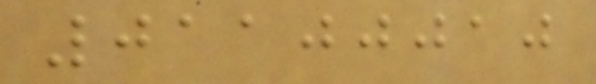01100010
